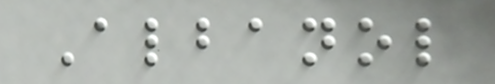Albanol
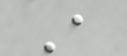A
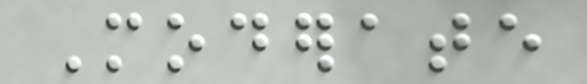Moderate
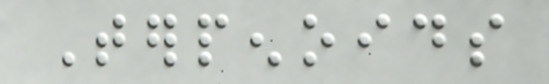Terpenoids
